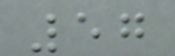57
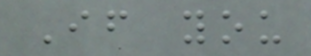If you
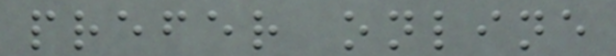prefer online
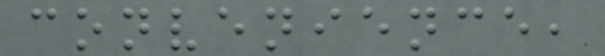convenience,
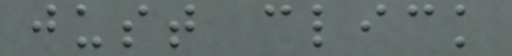just click
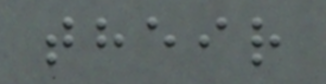their
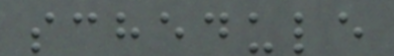schedule
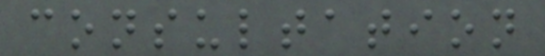consultation
